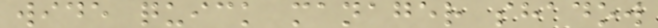wide quick manager shadow
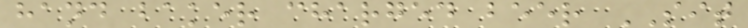hand baker charged beer SIT
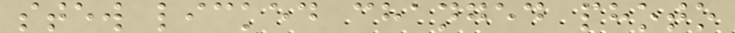stew licked changed photo
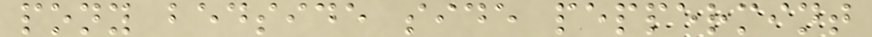pony bedside side peppermint
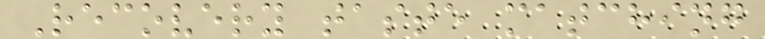Recovery taste matching
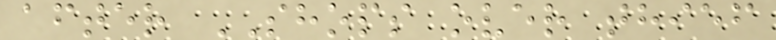after SHOPS over thief
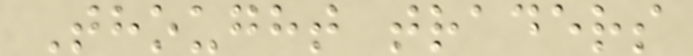Thought traders
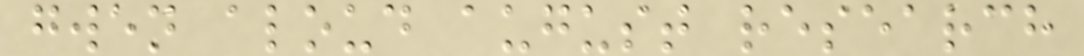gwen aloud august research
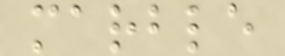marble
